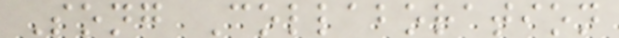Song Collaboration
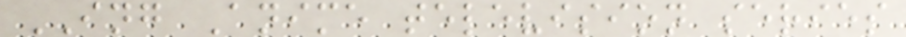ING Anime television series
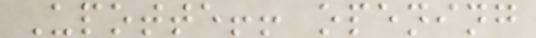Upotte!! opening
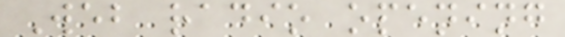Web radio opening
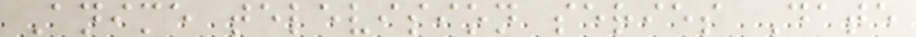Anime television series Date
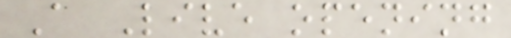A Live opening
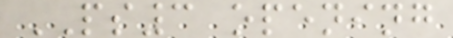PS3 opening
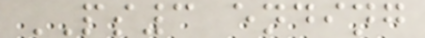PS3 ending
